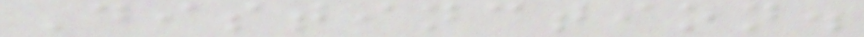Distinction.
